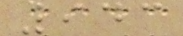943
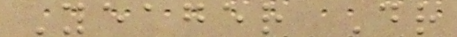Yeager Dr
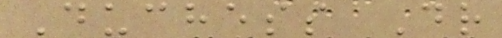Duchess Dr
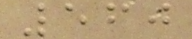560
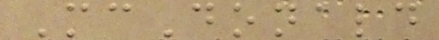McDonald
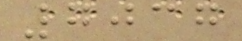7037
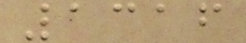1316
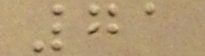71
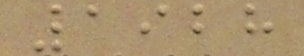1928
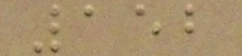152
